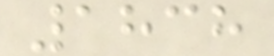1838
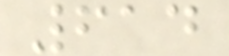614
